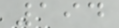194
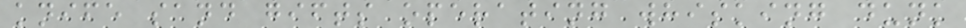knife sand gifts operating whisking dunk
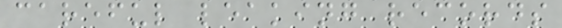careful leaking records
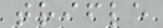trifle
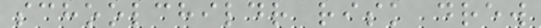schoolchildr risk drew
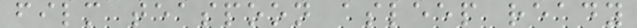film teaspoon asleep ready
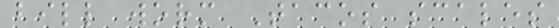bill worm Tacos scales
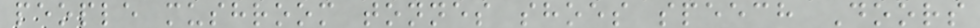people mushroom tonnes shoes speech Doors
